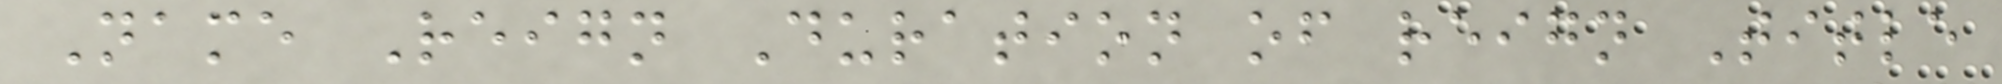Name Reign Duration of reign Title
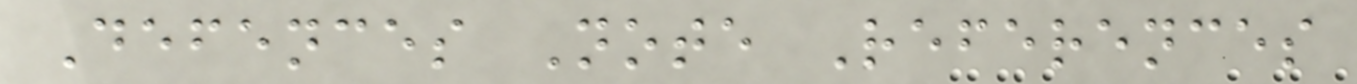Defences Note References
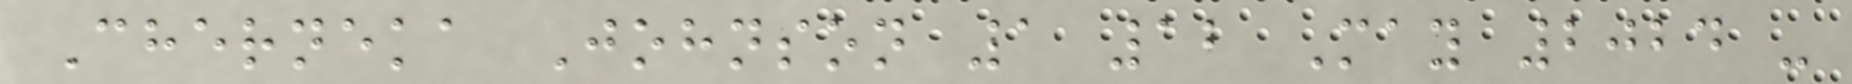Cherneka Johnson 1 12 May 2024 -
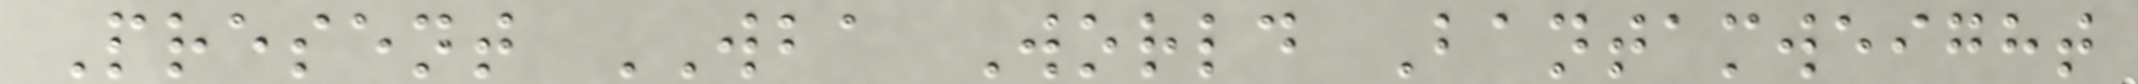Present WBA World Bantamweight
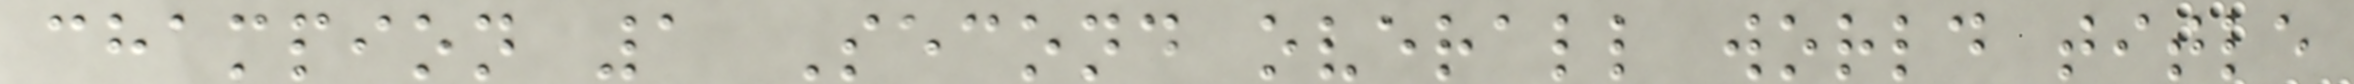champion 1 Second overall world title
